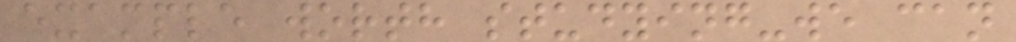example worth studying-we can
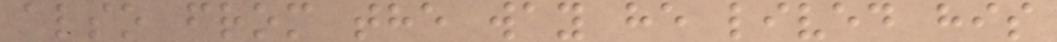also from the way he lived his
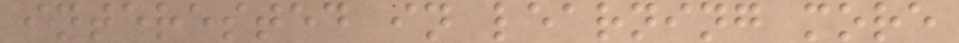interested in learning more
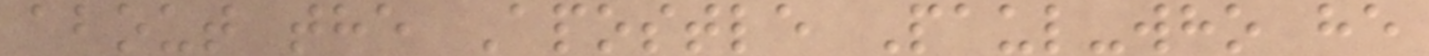about the Apostle Paul-who he
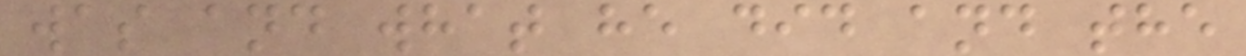was and what he did and the
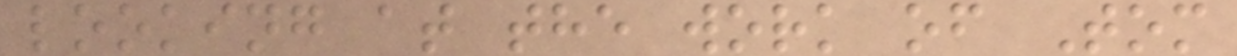looking at the work of Tom
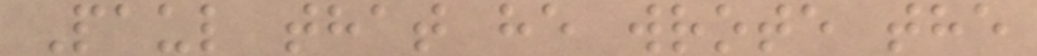Paul that he wrote the
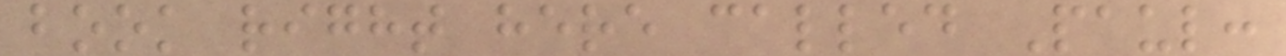book right here called Paul:
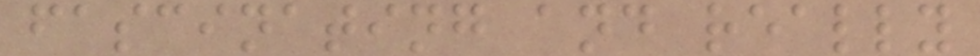fascinating and really
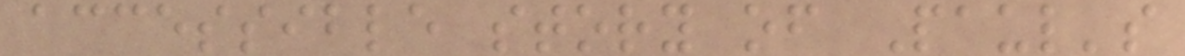accessible story of Paul's
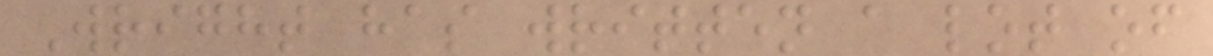Wright has written a lot of
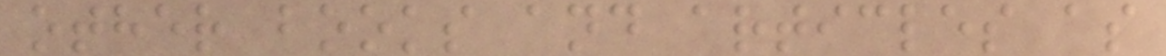other books and articles as
